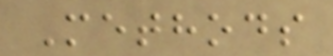Methods
